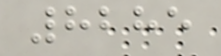8285
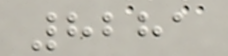8281
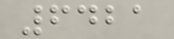6421
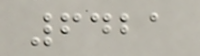6421
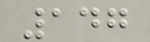147
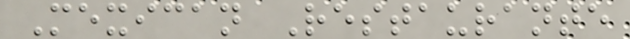Mexican Restaurante
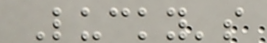Lucky's
